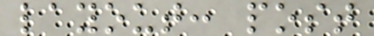layout: post
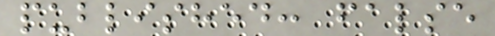published: false
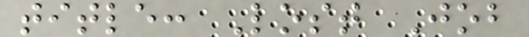title: Lost Job
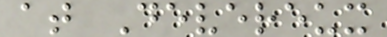at Devereux
